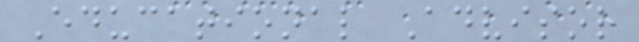Educational Advisor
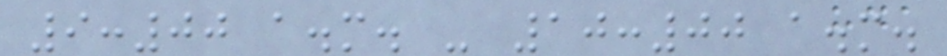9:00 a.m. - 10:00 a.m.
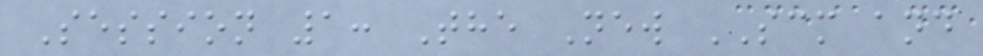Session 1: The New SCM and
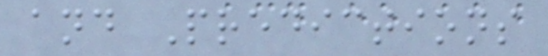and Predictions
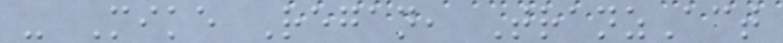- Mike Regan, TranzAct
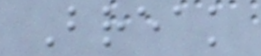Break
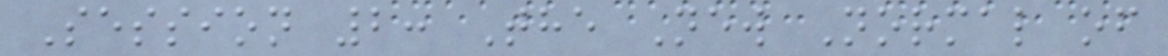Session 2: The New Normal of
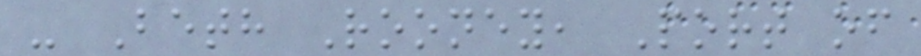- Beth Rooney, Port of
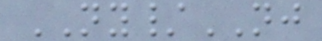NY/NJ
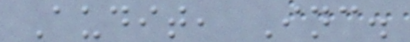Audit, Inc.
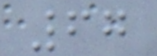67
